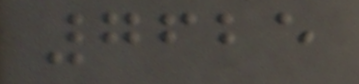7625
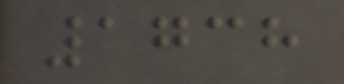1738
